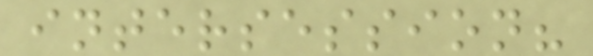intersession?
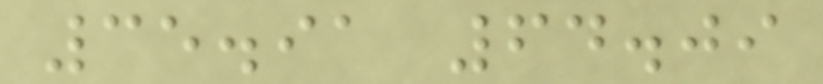35.91 64.09
